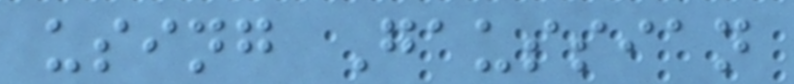using Gaussian
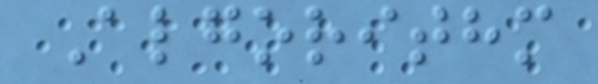Algorithm
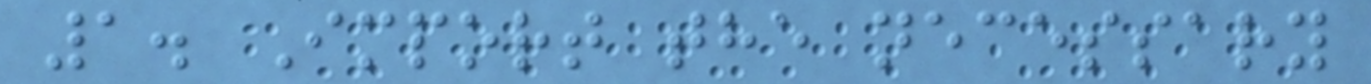1. Import the necessary
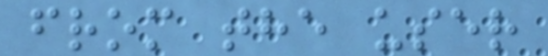from the user
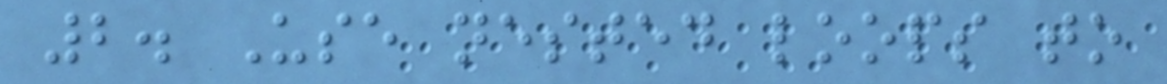2. Use nested loops to
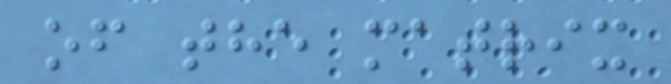of the matrix
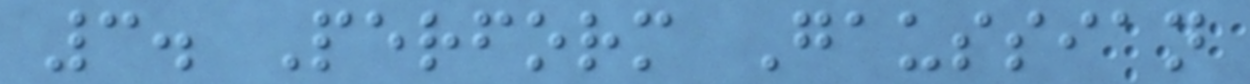3. Perform Gaussian
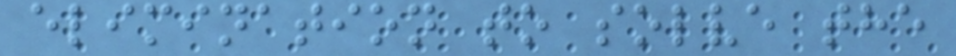elimination to solve the
